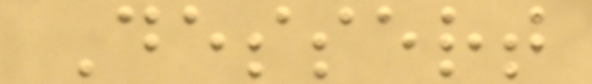Dessert
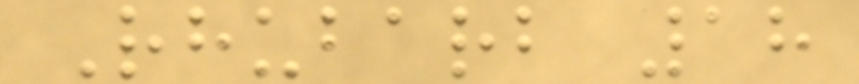Rhubarb 18
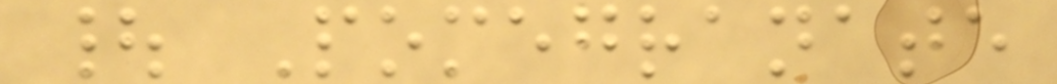| Pomegranate
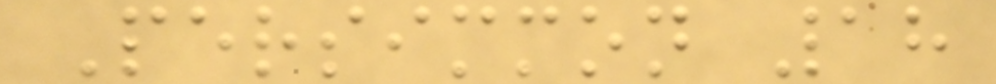Persimmon 18
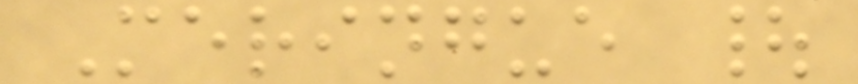Meringue |
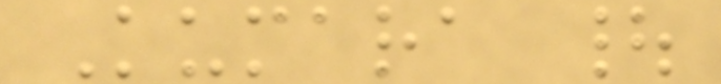Kumara |
